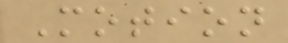Motion
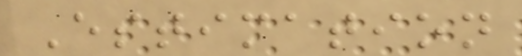Estimation
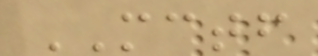MCTF
